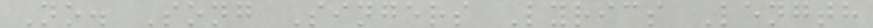No. Song Singers Lyrics Length
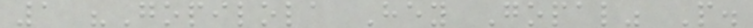1 "Gopilola Hey Gopal" P.
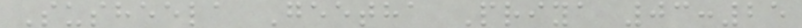Susheela Geetha Priya 03:25
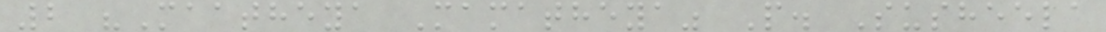2 "Maatheya Mamatheya" P. Susheela
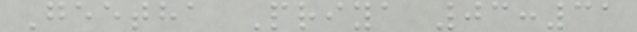Geetha Priya 03:31
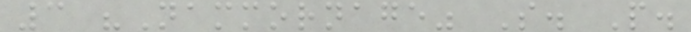3 "Nammornage" S. P.
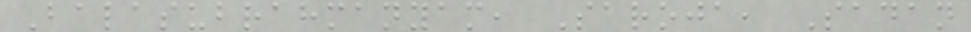Balasubrahmanyam, Saroja, Sadan
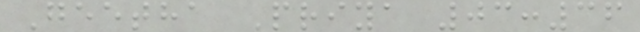Geetha Priya 03:36
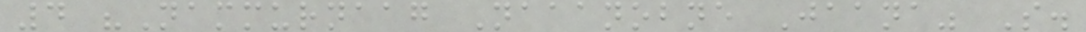4 "Nammurnaag Naaanobne Jaana" S.
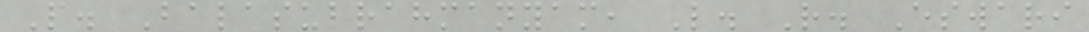P. Balasubrahmanyam, L. R. Eswari
